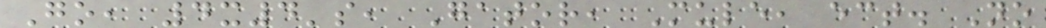Go, 4x4's, Gator, Mule, ect. No
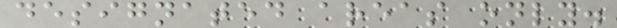designated areas only.
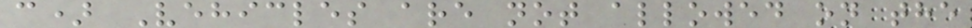c) Vehicles are not allowed on the
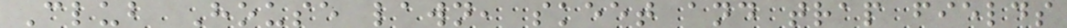Club House lawn, skeet and trap fields
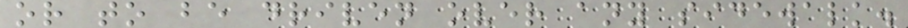or to be driven over any sidewalk.
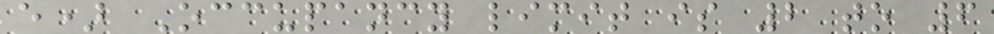e) Occupancy limit is 2 to 6
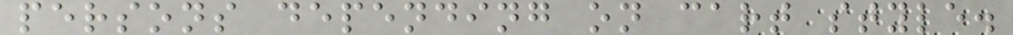persons depending on cart style.
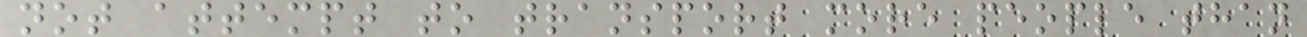not attempt to transport more people than
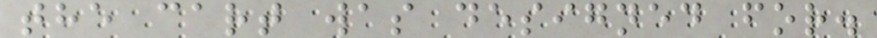the cart was designed for.
